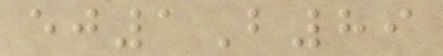ej1B89
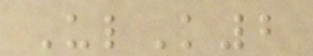UlK2
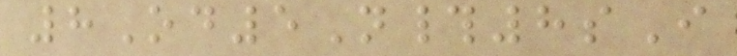8Od5N#8sI
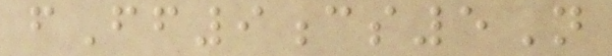fFf9cs5N
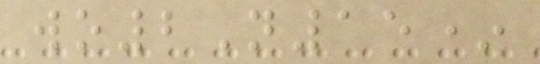wo2N15*
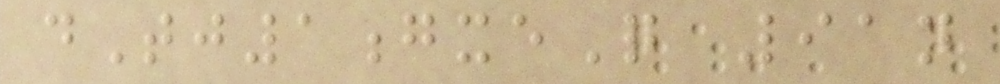dTj1gxeQ 91n
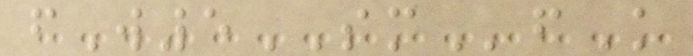fW5SMfK
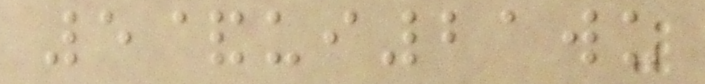5&ui21wu
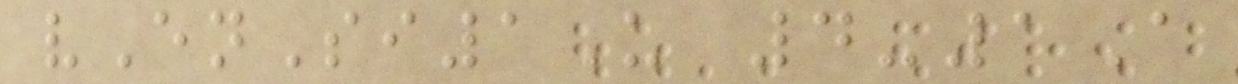vEnSi1U 4-1A
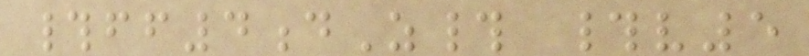#ff4dZ# #v5
